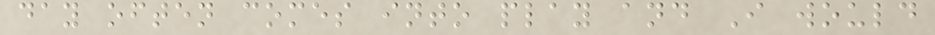day often comes into play and I would
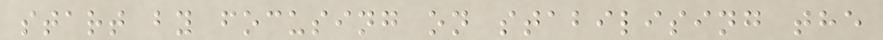start by focusing on stabilising the
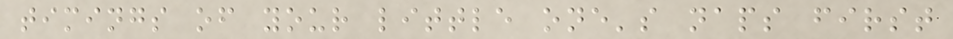timings of your little one's naps first
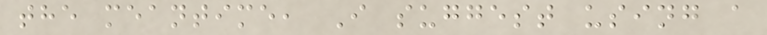the meantime, I suggest using a
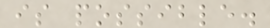is possible.
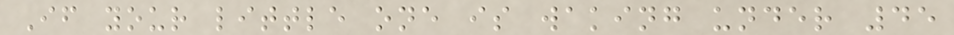If your little one is waking under 45
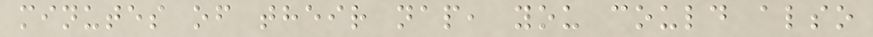minutes of their nap, you could also
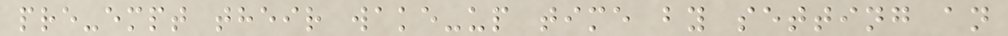pre-empt their wake-up time by setting an
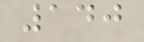140
